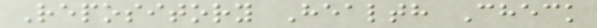Repository Health Check
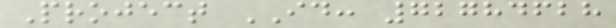Project ID: 72784628
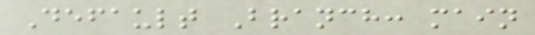Default Branch: main
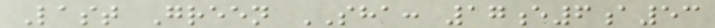Last Green SHA: 17e6a53
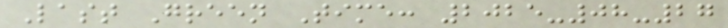Last Green Time: 2025-08-27
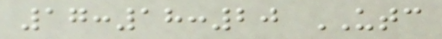17:18:20 UTC
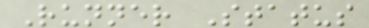Runner Status
